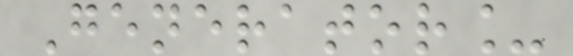Generator_
